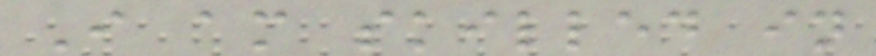I am skilled in
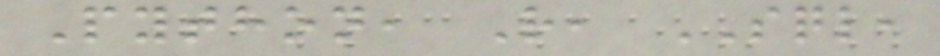Python, R, SQL,
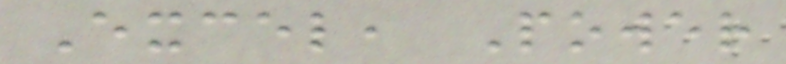Excel, Power
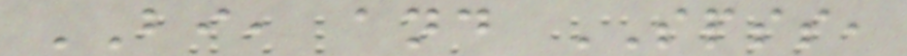BI, and SPSS,
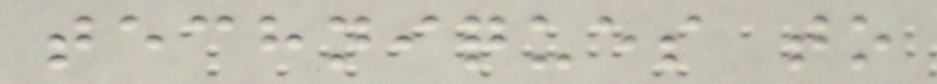techniques to
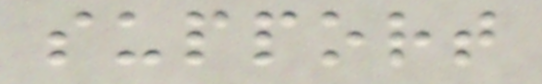support
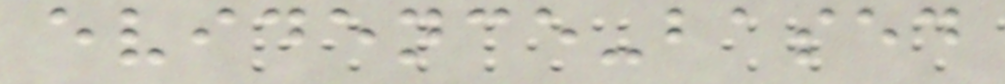evidence-based
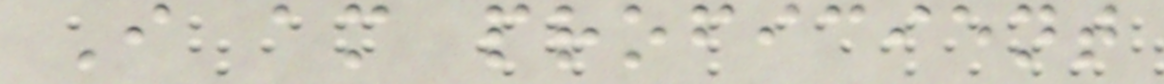I am proficient
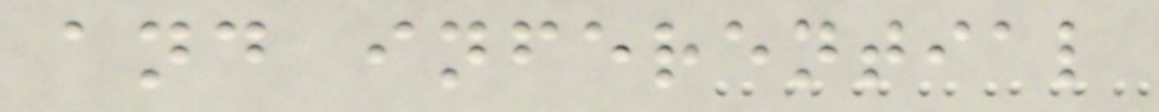and inferential
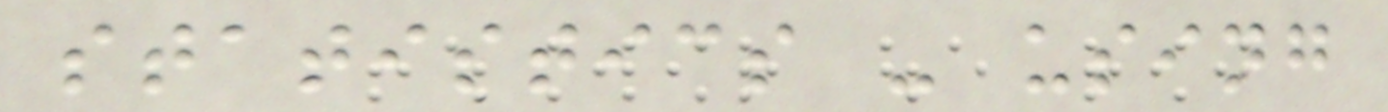statistics - using
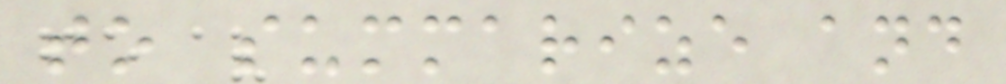to summarize and
